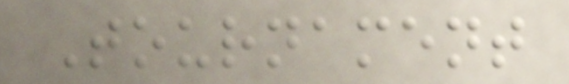Tournament
